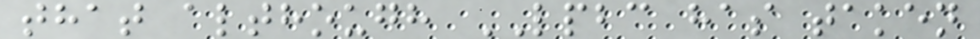that although LPBC has taken
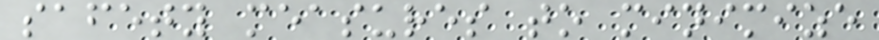safety measures to minimize
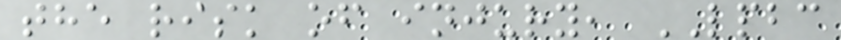the risk of injury, LPBC
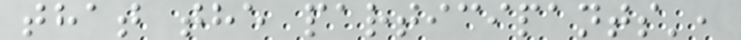that the participants',
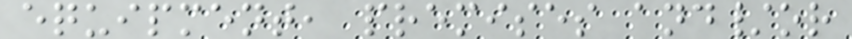equipment, premises and/or
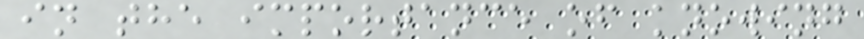in the importance of knowing
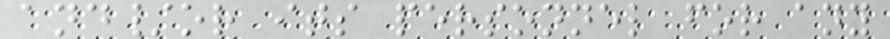and/or its personnel for any
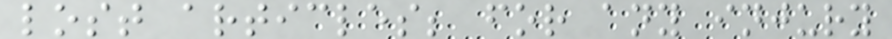lost articles; for any injury
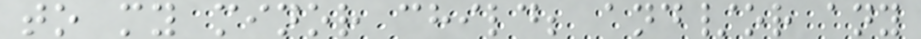to my minor child; and/or any
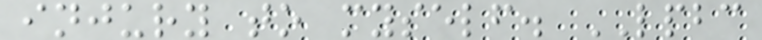injury to myself. LPBC
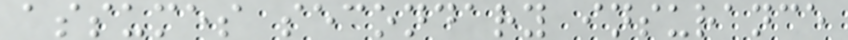assumes secondary insurance
